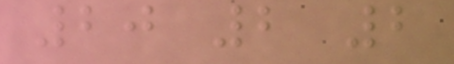20 2 2
